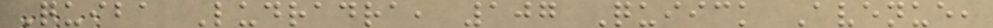Quiba Ludradra, 107 Quiick Avenue,
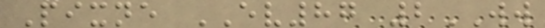Pixne EV87 2WW
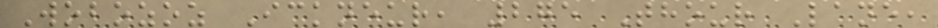Wobozoz Ickneur, 275 Thour Lane,
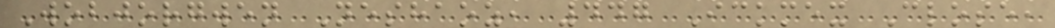Wobjorgwen Neshaoz, 447 Ickmex Close,
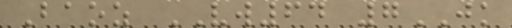Baoz VW64 7JK
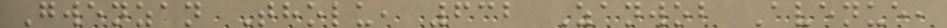Gwenzan Tholu, 632 Zanwob Avenue,
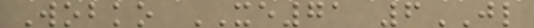Wobko XE71 6JL
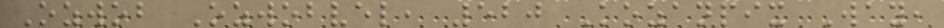Ozwob Ozwobvel, 520 Kozanpix Way,
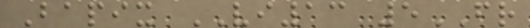Bapix VI13 5FR
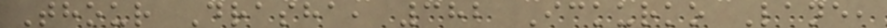Thour Drasha, 382 Ickurko Lane,
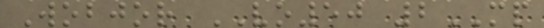Wobjor VO50 2MP
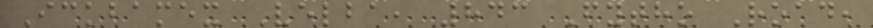Ickbamex Velba, 843 Fytho Road,
